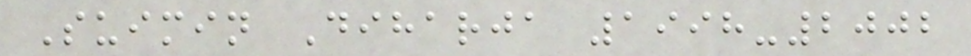Suimin Diharja 1998-2002
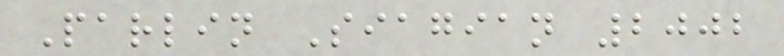Parlin Siagian 2002
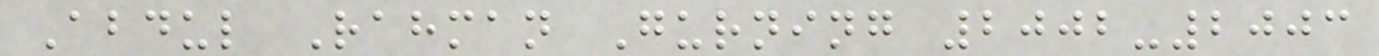Abdul Rahman Gurning 2002-2003
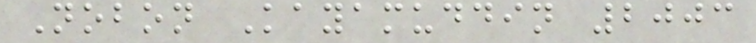Nobon Kayamuddin 2003
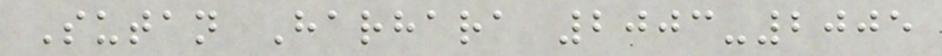Sutan Harhara 2003-2005
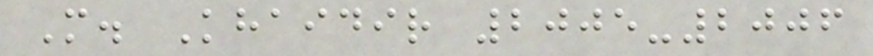M. Khaidir 2005-2006
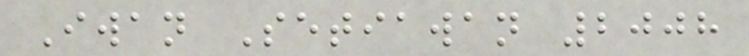Iwan Setiawan 2008
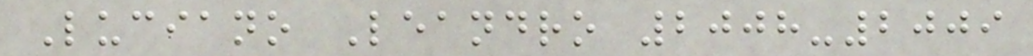Luciano Leandro 2008-2009
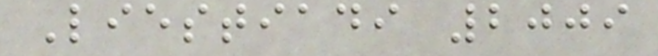Liestiadi 2009
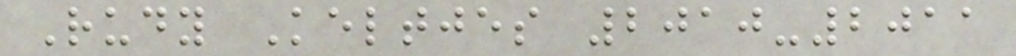Rudy Keltjes 2010-2011
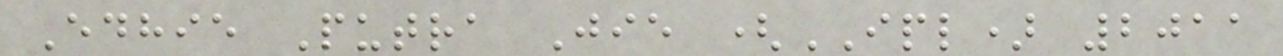Edhie Putra Jie (IPL) 2011
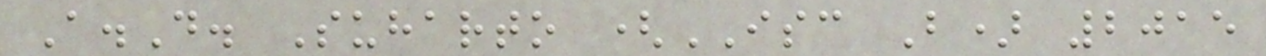A.D. Suharto (ISC B) 2015
